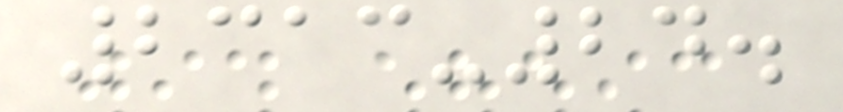2313-24.
